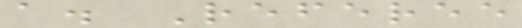a. Referee
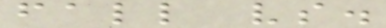fall vs.
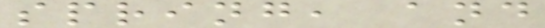spring, and
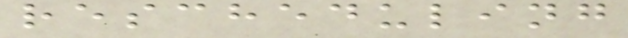rescheduling
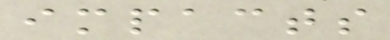impacts
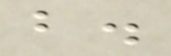b.
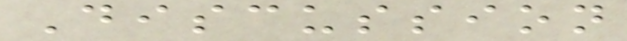Discussion
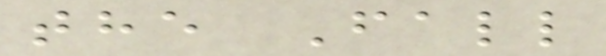the Fall
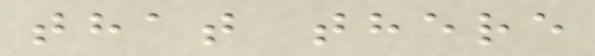that there
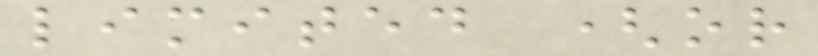limited (or
